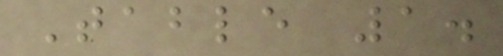Table 1.
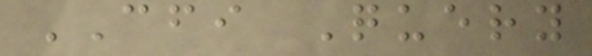CFI Query
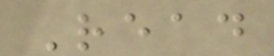Read
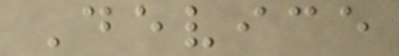Device
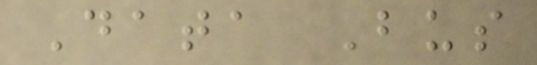Data Bus
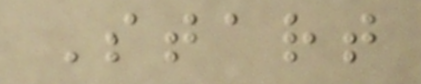Start
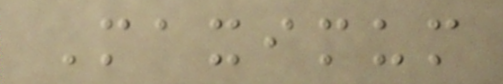Maximum
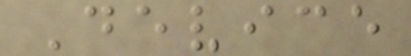Device
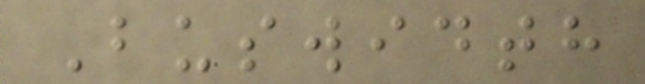Buswidth
